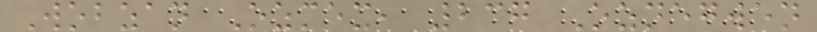Wobzan Ozmex, 237 Oznegwen
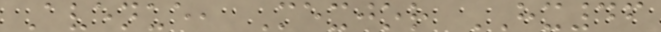Avenue, Mexjor HX46
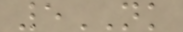5NK
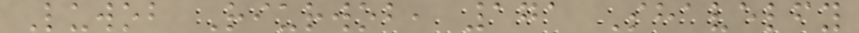Luwob Riurwob, 171 Shavelfy
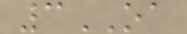3OA
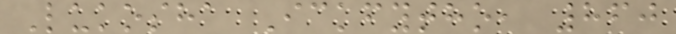Lukosha Ickfytho, 860
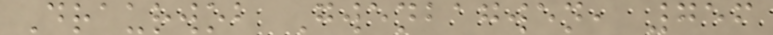Draurwob Gwenbagwen, 756
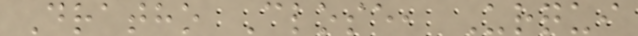Dratho Close, Urqui
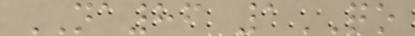NA86 1QO
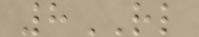8RL
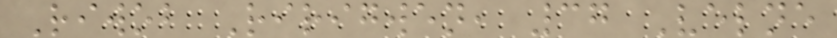Riwob Ririgwen, 37 Velne
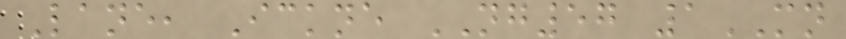Lane, Ickne NG57 1MN
